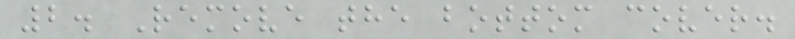2. Remove the bottom cover.
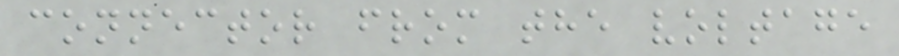connector from the voltage
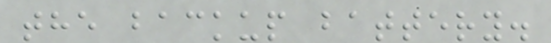the backup battery.
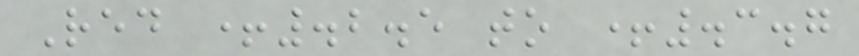Red +.2.5 to +.3.7
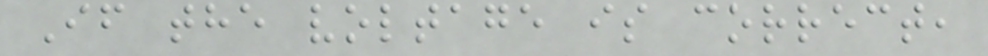If the voltage is correct,
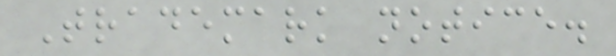Trademark notice.
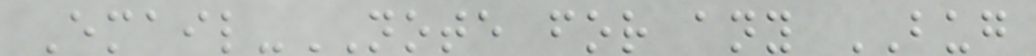Email-NOTE for any BUG
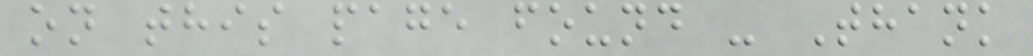on this page found - Thank
